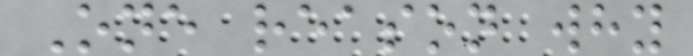One reason why
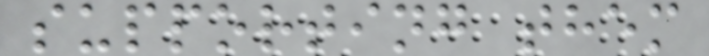supporting them
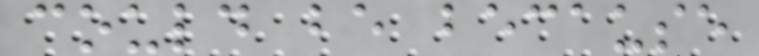could be because
